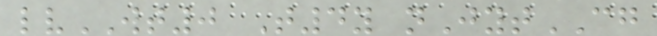lvWT0 T4y nJytCG
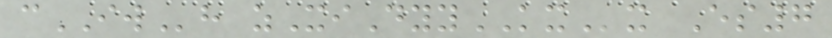cIWh zXiDyyKXx Es7
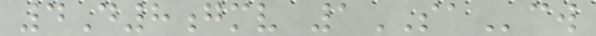4D8gmv 1SAcw
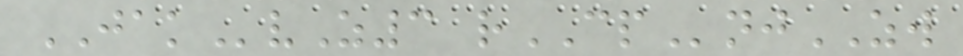JAKvZ3 rCPnjZW
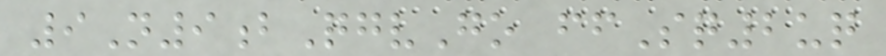9N9bQgvGo ffSq2uq
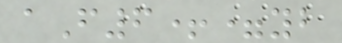aF6+=yb
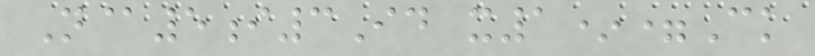N@5i3Id x1*=Ck
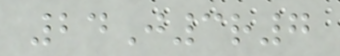24J3r7
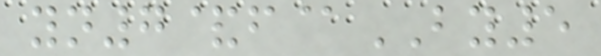yn7&f@BY5
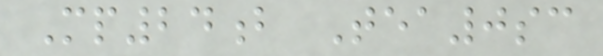Mp24b Tea0sc
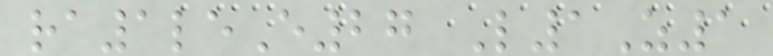ra1leE27 L1Z1
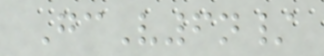GcV6n/
